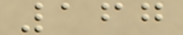167
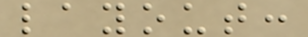layout:
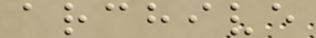archive
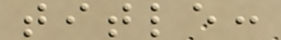title:
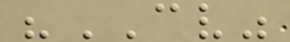"CV"
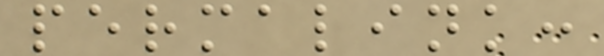permalink:
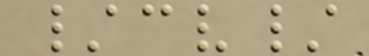/cv/
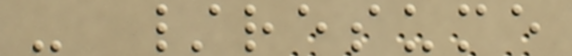- /resume
